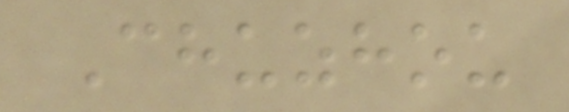Chuzhou
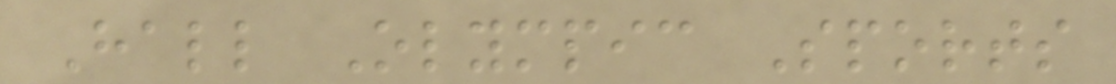Hall Olympic Sports
